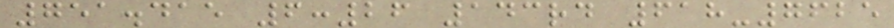751.415 6:26 143rd 618-7625
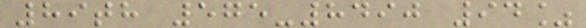89th 575-8490 94%
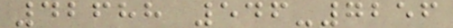42688 546-7256
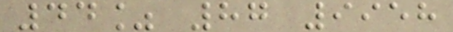44% 87 9958
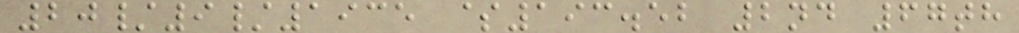20/9/1935 $193.52 2nd 67th
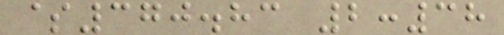$370.83 2:38
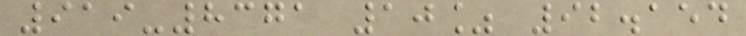919-8371 10% 92.154
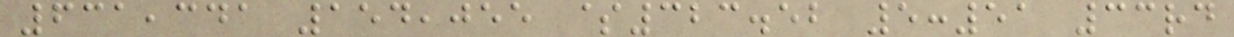631,341 154,055 $323.52 5:51 33rd
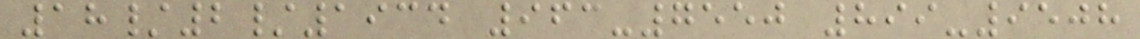18/2/1934 963-7550 899-9508
